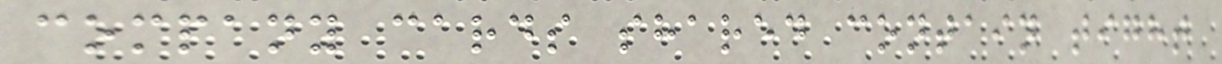company cards shared contain tight
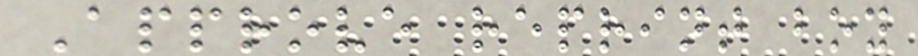Approve reprint boy
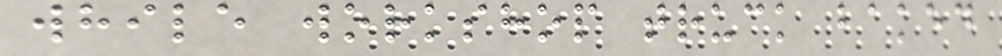while workshop truck baked
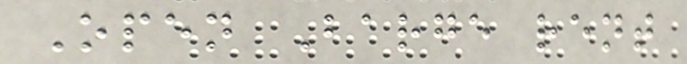Open Barge rent
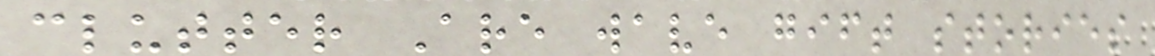clutter Are wave gift stories
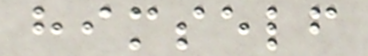himself
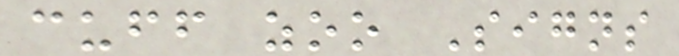cuff zoo Signs
